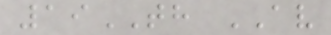19TH AV
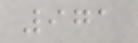971
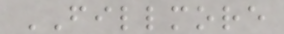FILLMORE
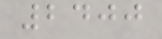2400
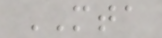MTA
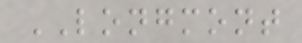LONGMONT
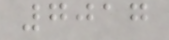7017
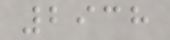2938
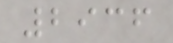2936
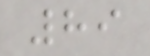89
